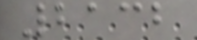2132
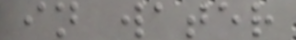in water
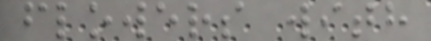flowers with
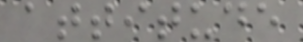attitude
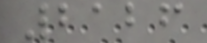2126
